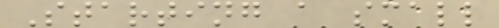Starting a small
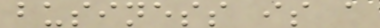business is a
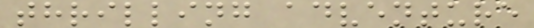thrilling adventure
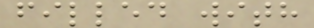filled with
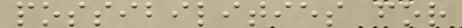possibilities for
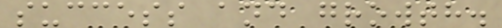success and growth.
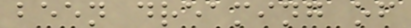been dreaming of
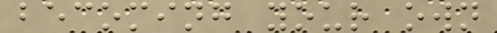becoming your own
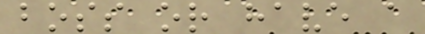boss or have a
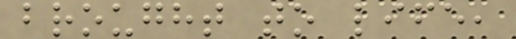brought to life,
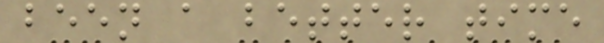been a better time
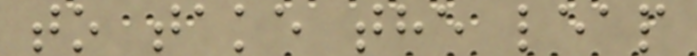to take the leap
